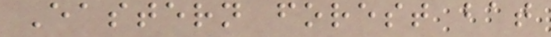Eastern forest bat
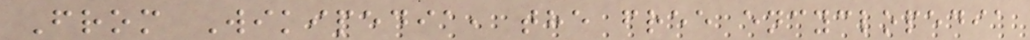From Wikipedia, the free encyclopedia
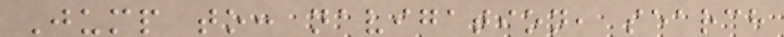Jump to: navigation, search
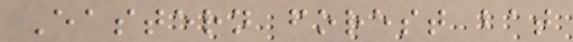Eastern forest bat
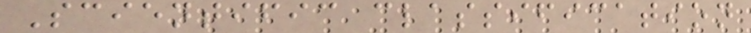Scientific classification
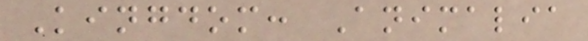Kingdom: Animalia
